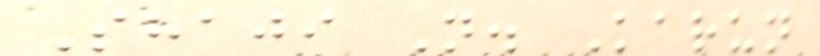Shaji N. Karun
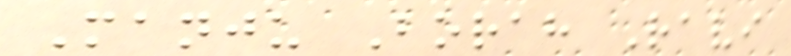Manju Borah Ravi
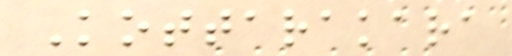Kottarakara
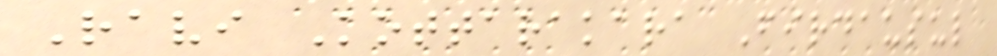Ravi Kottarakara Firdausul
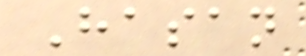Hasan
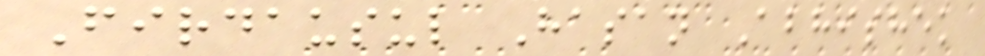Firdausul Hasan Abhishek
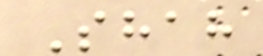Shah
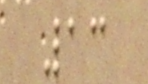13
